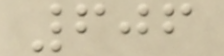606
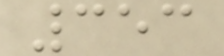353
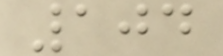104
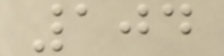104
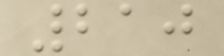210
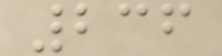236
